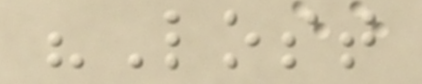"Lost
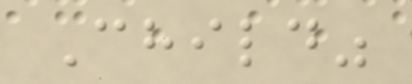Child"
